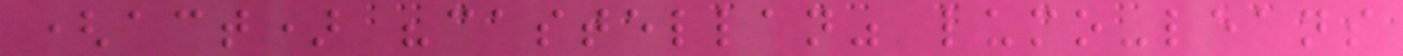(act) "castellan" lumo-leans
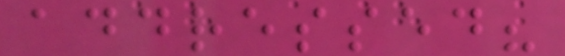addressed?
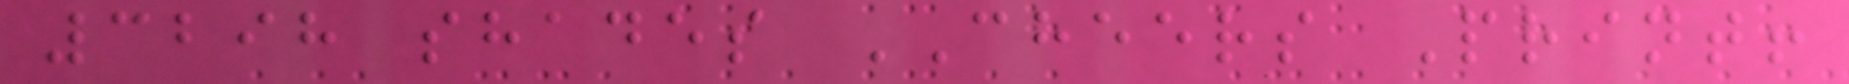3298 shades CHEERS Print!
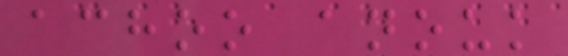achoo anouk
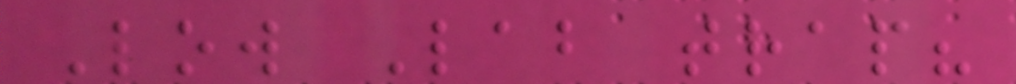Low Lab trap?
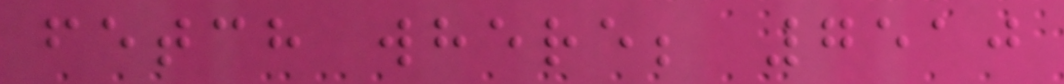fetch where; 7510
